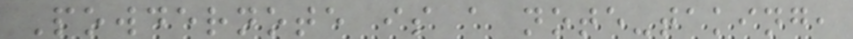Powdernote is a note-taking,
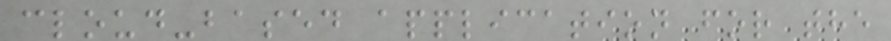cloud-based application for the
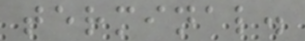terminal.
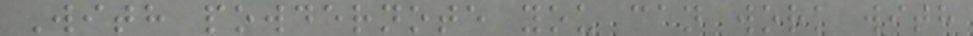With powdernote you can work with
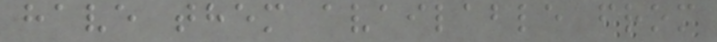have them available from
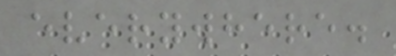everywhere.
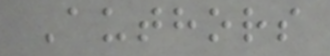Authors
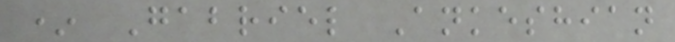* Gabriel Ankeshian
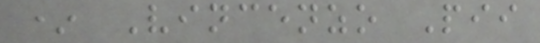* Vincenzo Pii
